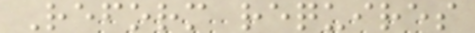Reform requires
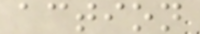action
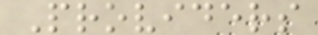Providers
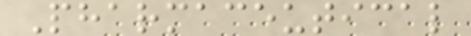Pharmaceutical
